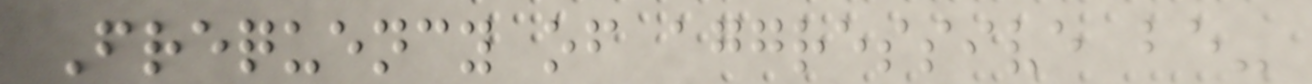Frequency of aggressive be-
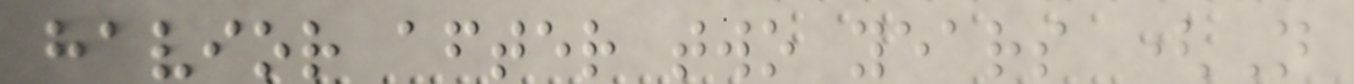havior after two years (N
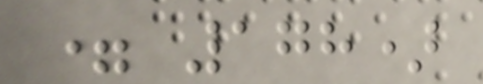= 178)
